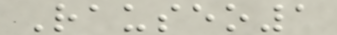Rauseo1
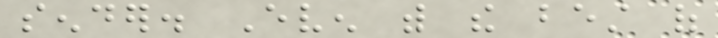sender. Even with the best of
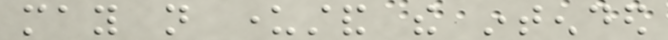may not understand the intended
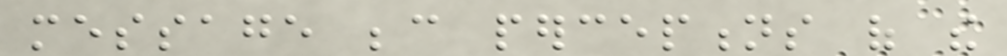message because perceptions of the
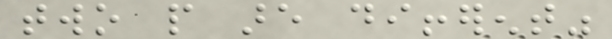two people are different"
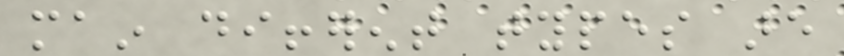main different types are
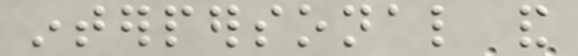interpersonal and
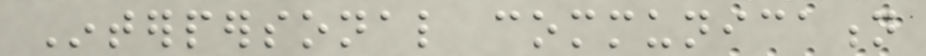Interpersonal communication
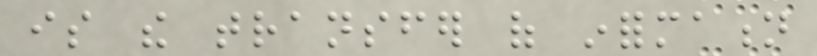is the transfer of information
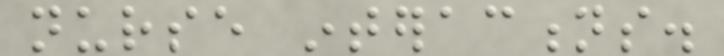nurse interactions.
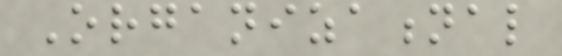Organizational
